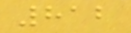812
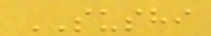SUSHI
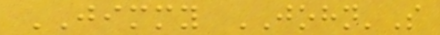JIMMY JOHN'S
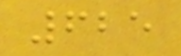625
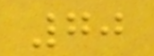70
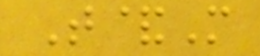T&M
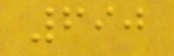690
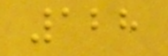128
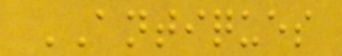ANTIQUES
